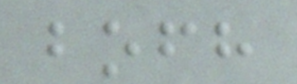bofh
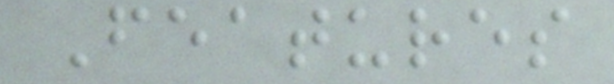Features
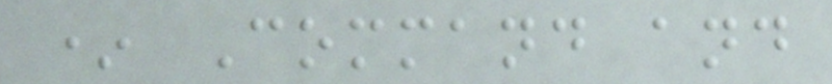* Command and
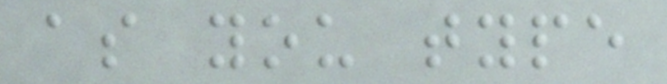as you type
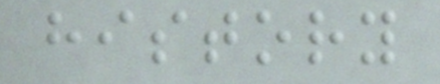history
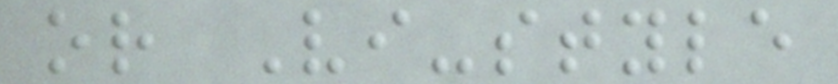or Vi-style
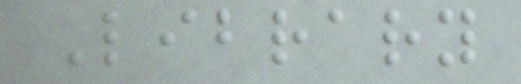Library
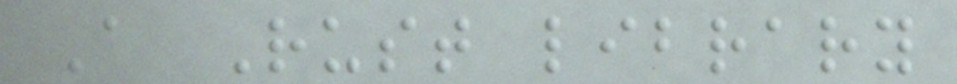A Rust library
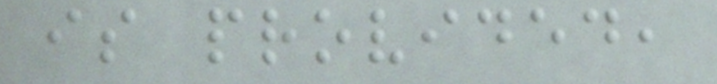is provided,
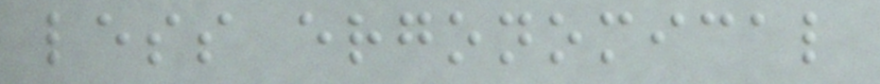less ergonomical
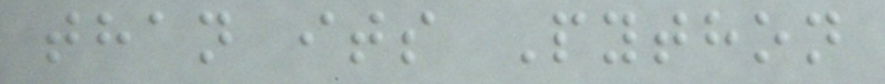than its Python
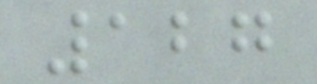127
